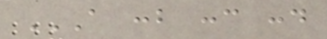A :B :C :D
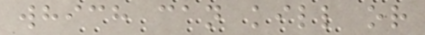which can kill or
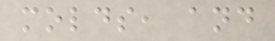molds, and
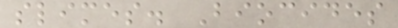slimes. Biocides
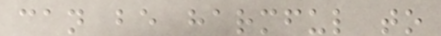can be harmful to
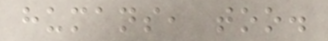humans, too.
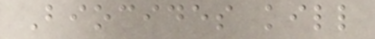Biocides kill
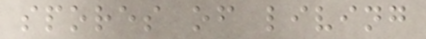spores of living
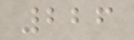226
